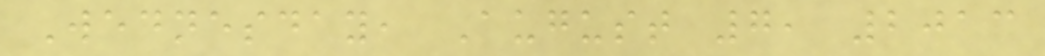Wednesday, August 7, 2013
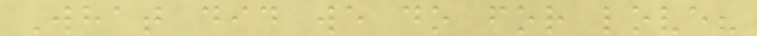What did we do for love?
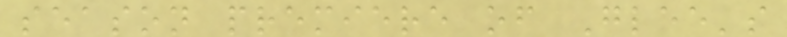season premiere of Glee's
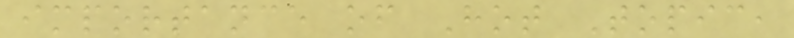importance of Hot Topic,
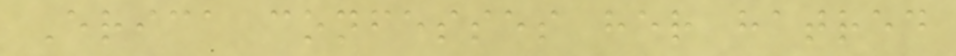Erica confesses her hatred
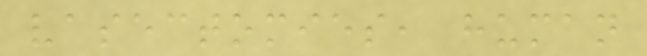vasectomies, human
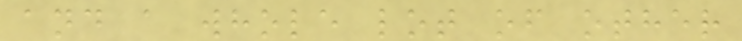and a whole lot of other
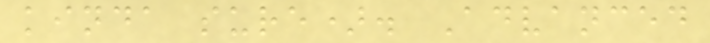kinda sure). Advanced
